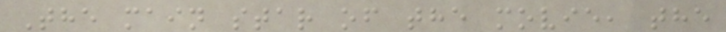The main star of the movie, the
